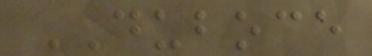DUBOCE
